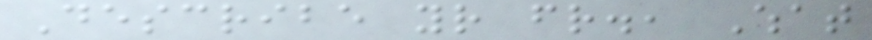Describe your friend., What
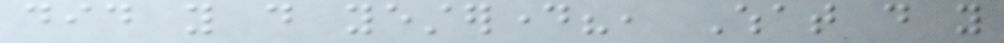did you do yesterday?, What do you
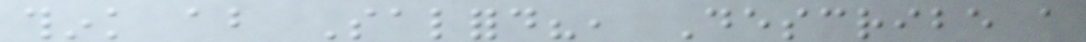think about Salford?, Describe a
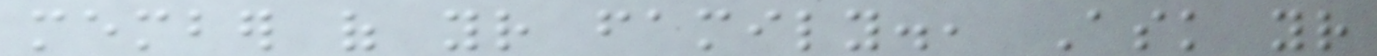member of your family., Ask your
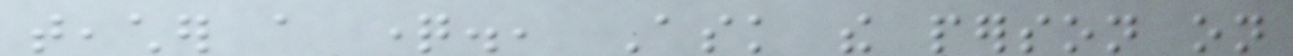teacher a question., Ask the person on
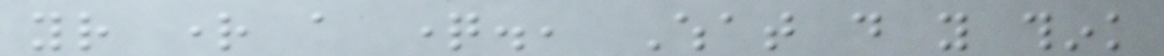your right a question., What do you think
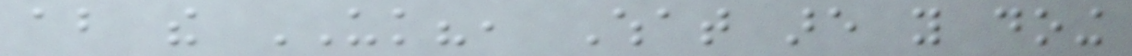about the UK?, What are you doing
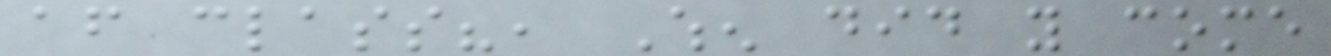after class?, When did you come
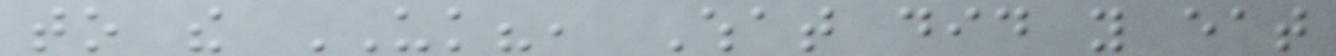to the UK?, What did you eat
